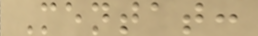Mentat:
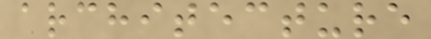architecture
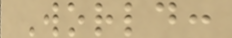World:
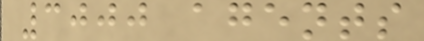3000 agents
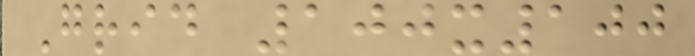Grid 100x100
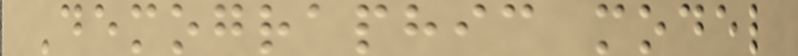Demographic model
